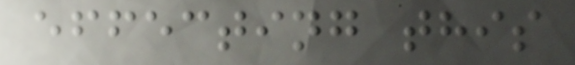effecting this
